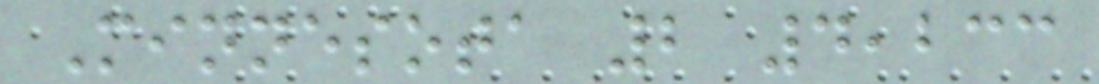Minnesota 2 4,233
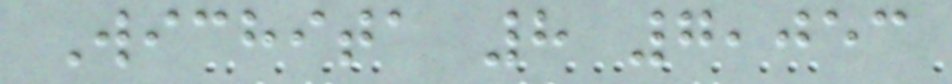Wichita 8 7,053
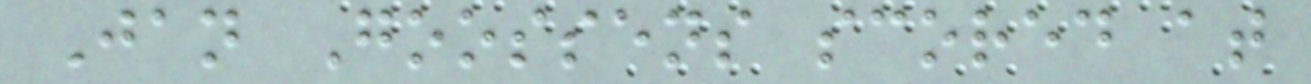Jan Goossens scored at
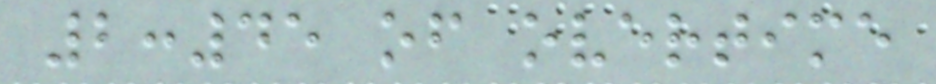2:45 of overtime
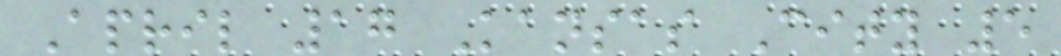April 17 Kansas City 5
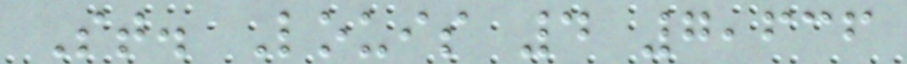St. Louis 4 7,636
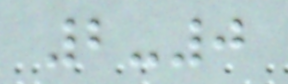2-0
